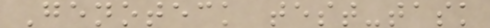Genoteck test-task
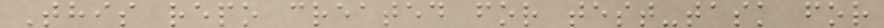This repo created for test-task for
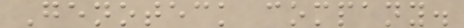Genoteck company.
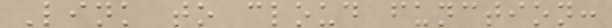Link to cloud function:
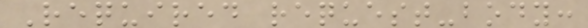Required request-body:
